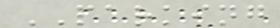PARKING
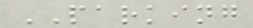PARKING
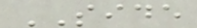SIDE
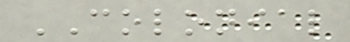COLONIAL
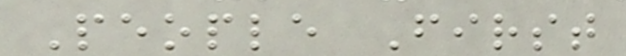People First
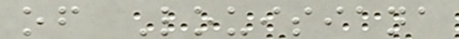of Louisiana
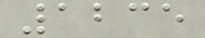1235
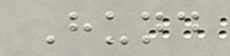Hund
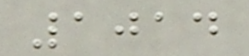1014
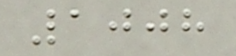1008
